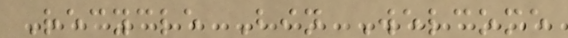Recycle Bin Welcome
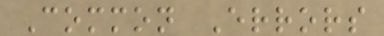Common Errors
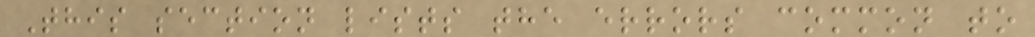This section lists the errors common to
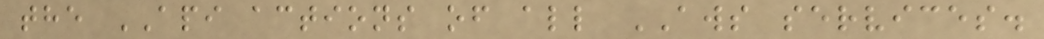the API actions of all AWS services.
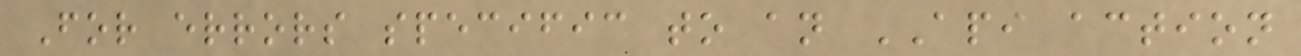For errors specific to an API action
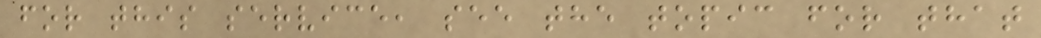for this service, see the topic for that
